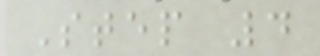Step 4
